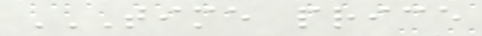TIME PRICE
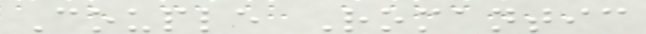Couple Romantic
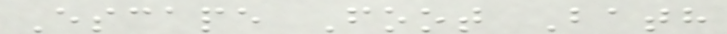Escape Foot Bath
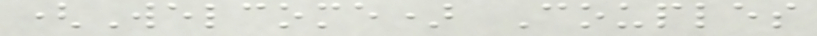(Welcome) Couples
